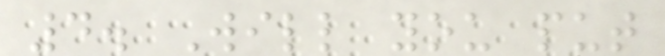4. Will you put
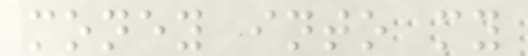money into my
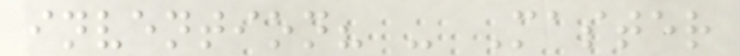invention? - Master
